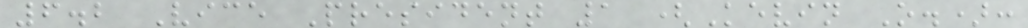6.2 Vice President 1 (Kevin O.):
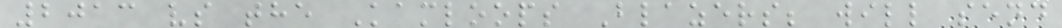2013 vs the Kamloops Blazers; will send
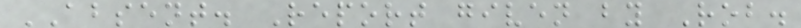ABSENT. Report given by Rob.
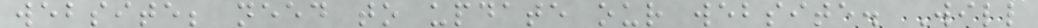website; need to update our website. Will
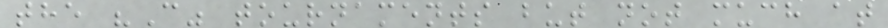the "C" tournaments but not much at
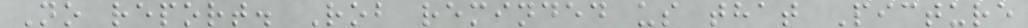No report. Rob reminded us that Picture
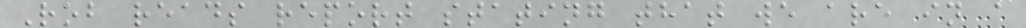Rob reads report stating that we are in a
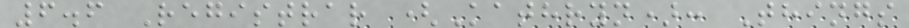6.6 Registrar (Kathryn): Things
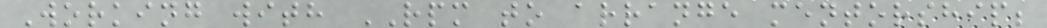Working with RPM to arrange mentorship;
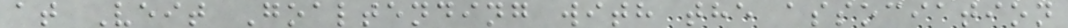at Veit Goaltending with the association
